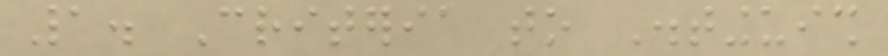1. Criteria to Distinguish
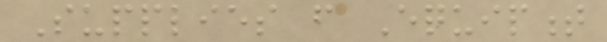Supplies from Equipment
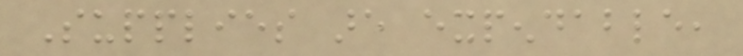Supplies are expendable,
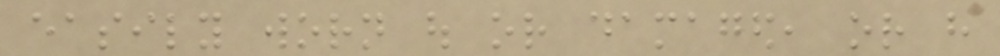easily worn out or damaged, or have
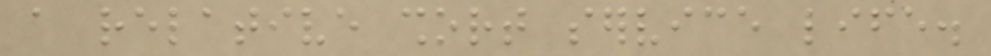a relative short service life.
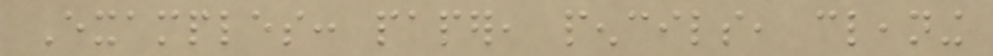Examples: paper, pencils, cleaning
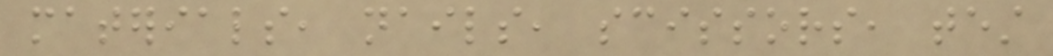materials, nails, scissors, test
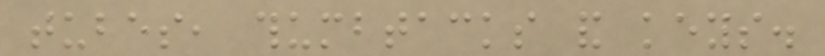tubes, thumbtacks and keys.
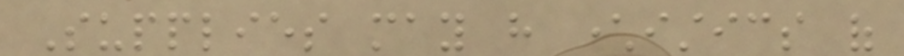Supplies may have characteristics of
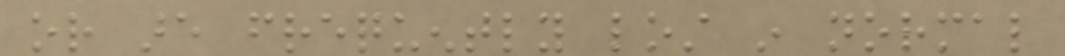or are frequently lost in normal
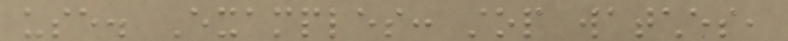use. Examples: stop watches,
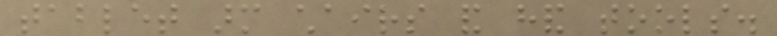tablet arm chairs and hand tools.
